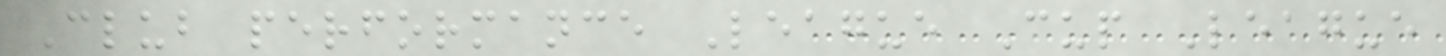Club performance League Cup League
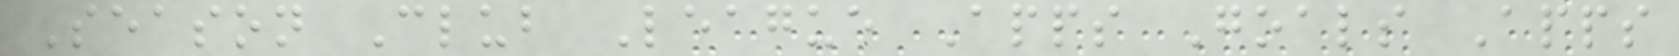Season Club League Apps Goals Apps
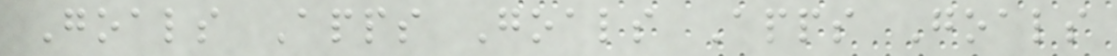Goals Apps Goals Apps Goals
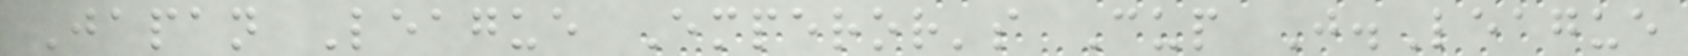Japan League Emperor's Cup J.League
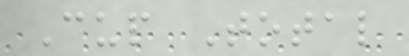Cup Total
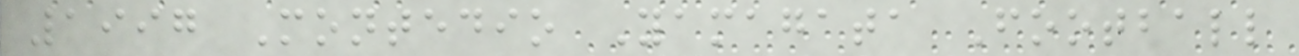1997 Montedio Yamagata Football
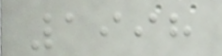1998
